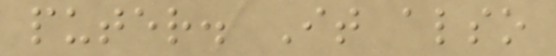puter. It also
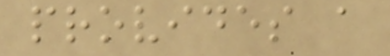provides a
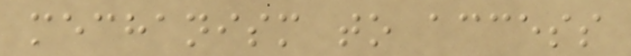mechanism to access
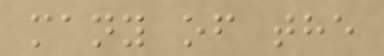many of the
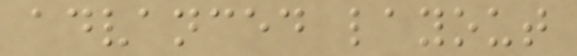advanced layout
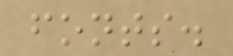fonts.
